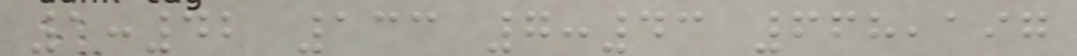1:42 133 7:43 668,197
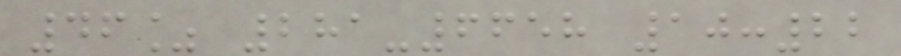46% 281-6658 10:22
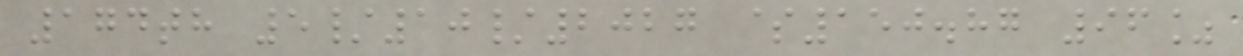174th 5/10/2027 $150.87 96%
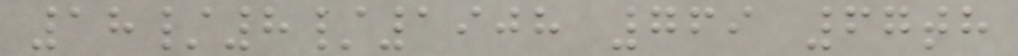18/8/1908 769 67th
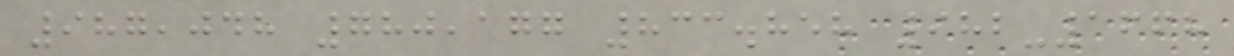987,048 780,177 833.858 982-1668
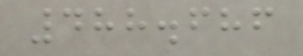488.686
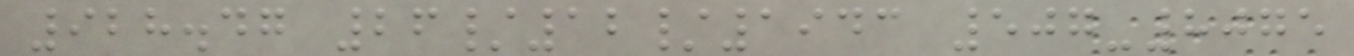928.47 26/12/1943 507-8075
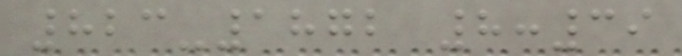823-1872 8:39
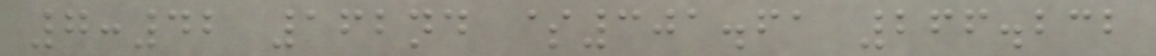7:42 162nd $301.61 266.232
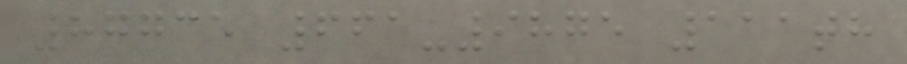87735 661-9875 111th
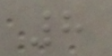8
